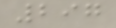297
